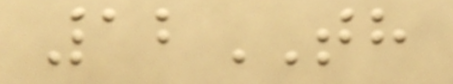12TH
